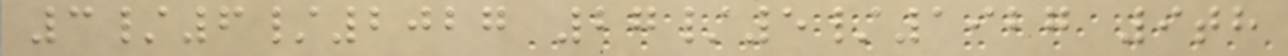3/6/2027 27/5/1927 9th
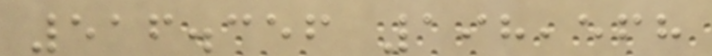516.356 198,568
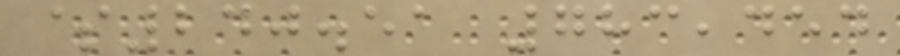$240.51 783,454
